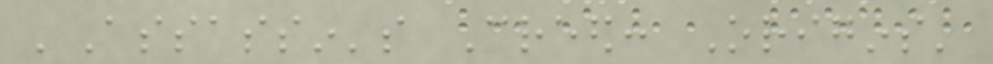'Assassin's Creed: Origins'
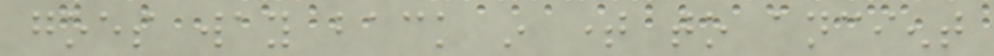goes way back in time to ancient
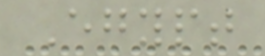Egypt
